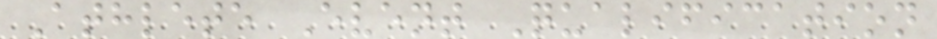Athlete Event Qualification
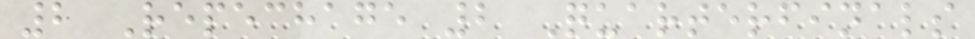2 Repechage 2 Quarterfinals
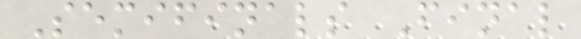Semifinals Final
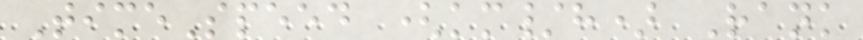TimeSpeed (km/h) Rank
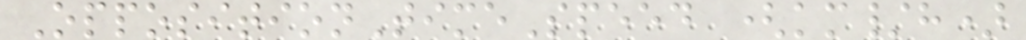OppositionTimeSpeed (km/h)
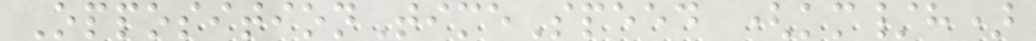OppositionTimeSpeed (km/h)
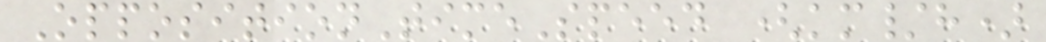OppositionTimeSpeed (km/h)
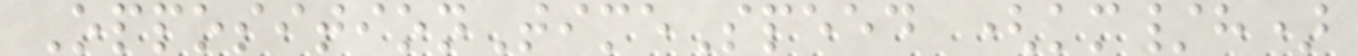OppositionTimeSpeed (km/h)
